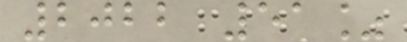2022 51%
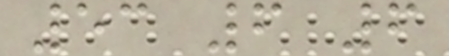53 6 6
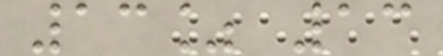13% 13
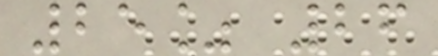25% 26
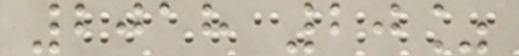2018 20%
